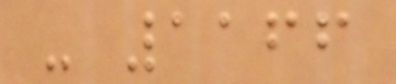- 1166
